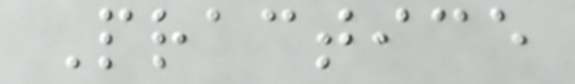Practice
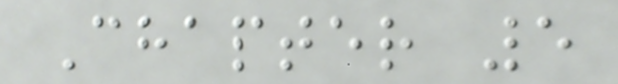Chapter 5
